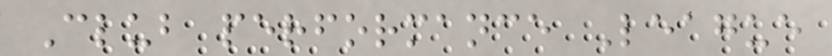Club performance League
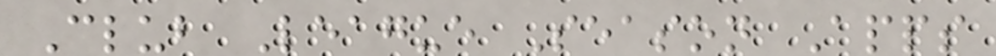Club League Season Apps
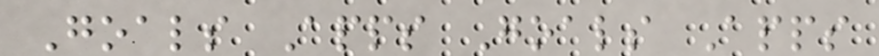Goals Apps Goals Apps
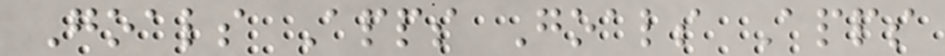Goals Apps Goals Apps
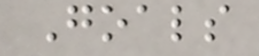Goals
